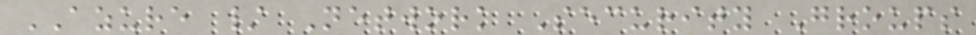AZURE / Network Security Groups
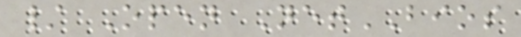/ Open NetBIOS
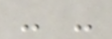- -
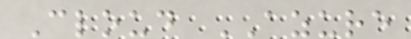Cloud AZURE
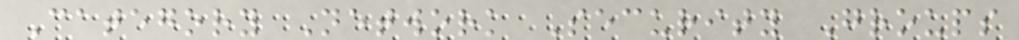Category Network Security Groups
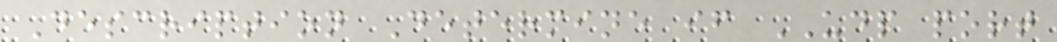Description Determine if UDP port
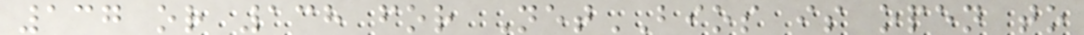137 or 138 for NetBIOS is open to
